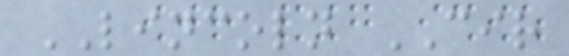LINCOLN CIR
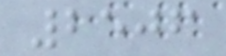2506
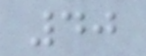40
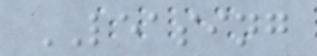LEASING
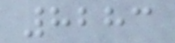8283
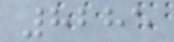8285
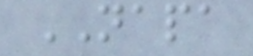NAPA
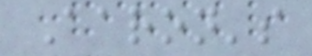Aaron's
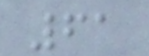61
